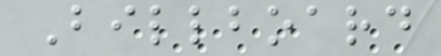Billboard
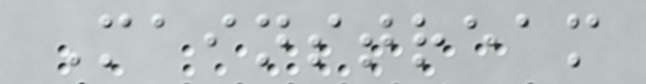Mainstream
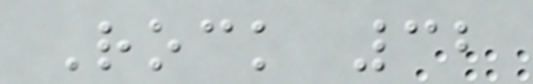Rock 32
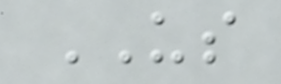US
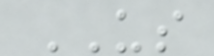US
